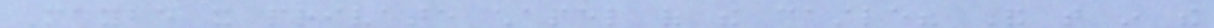Maybe it private chapel of the castle? And that in the
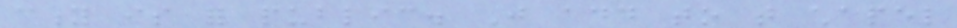city is for public. Just add to that chapel
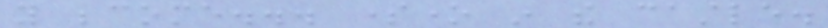you become... someone in the castle.
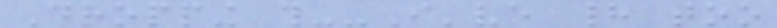Dropping this--I've had too
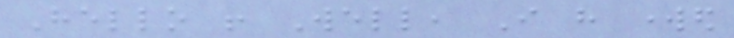Hello ! Well, I have worked
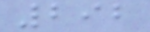292
